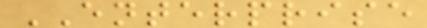ENTERPRISE
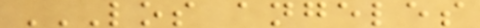LOS ANGELES
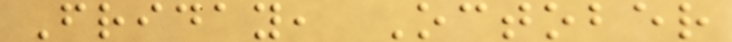Friday, October
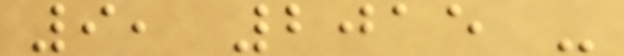9, 2015 -
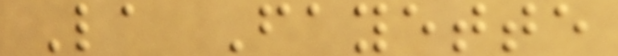La Fayette
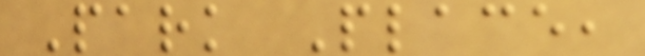Park Place,
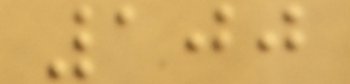100
